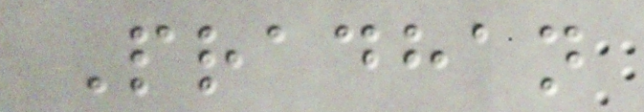Pradhan
